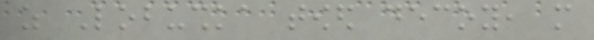as Lobushka towed decoy, more
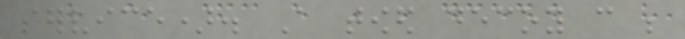service). A towed decoy can be
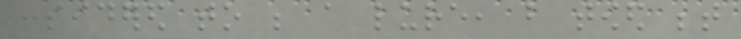considered to be a lure, but towed between
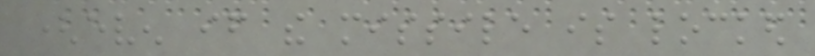(even if the missile is locked
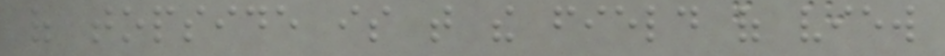of topside is that the field of view
